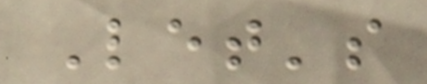Let's
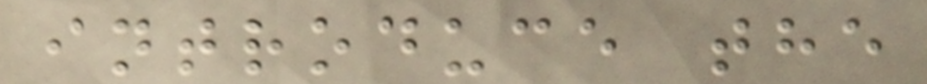introduce the
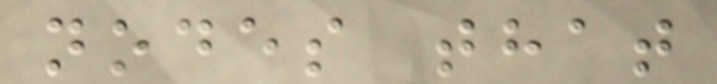nodes that
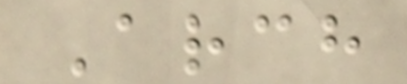Arch
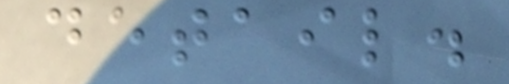detail.
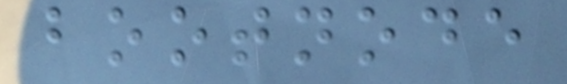bootnode
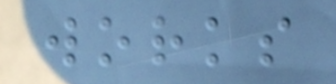works
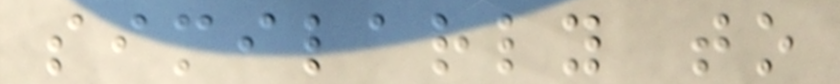similarly to
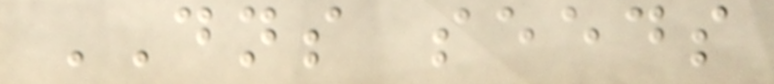DNS seeds
